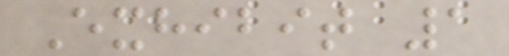Exhibit 1
